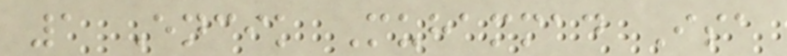1 Encik Muhammad Isa
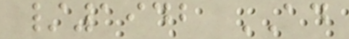/1942 AD
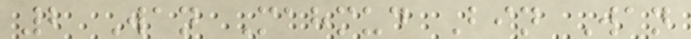2 Wan Mahmud Bin Wan
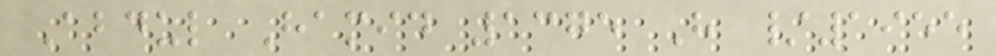Abdul Hamid 1375 H /1955
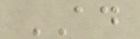AD
